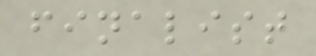finalist
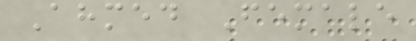Ahmed Female
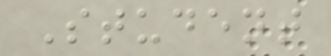Student
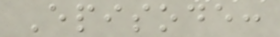Episode:
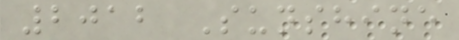2012 Sunshine
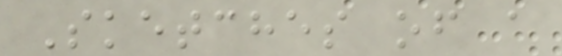Sketches of a
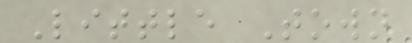Little Town
